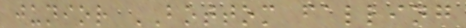junior BOTTOM falling
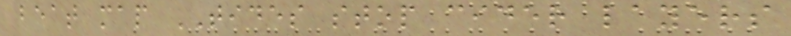beat map TIDES stop cider layers
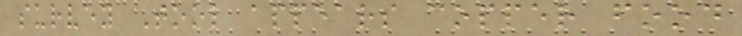survey Tool appears copper food
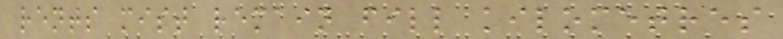rents mist remain fill kilometres
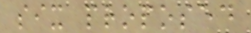six proposed
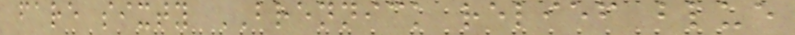fare sixty BRENNICK relief blue
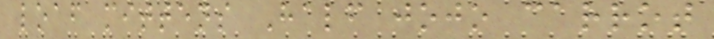loaf mittens Half jojo carrot
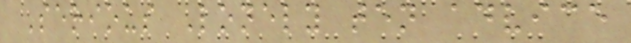Serious Lonely ten advice
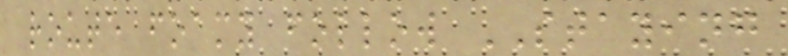route foamy follow STAYING
